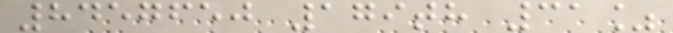8457650 179th 31%
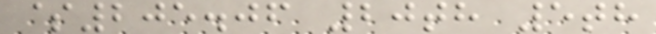$205.06 20th 5th
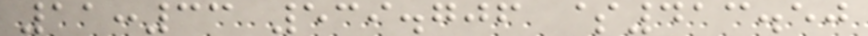11:33 539.706 $413.50
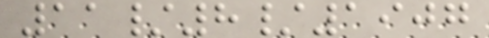11/8/1907
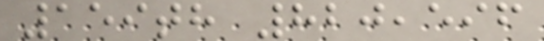159th 820,596
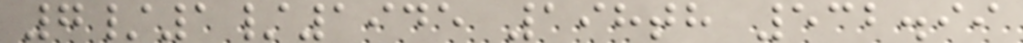7/1/1945 198th 532.99
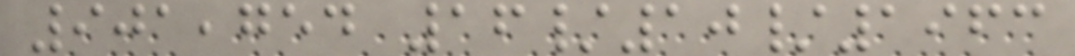901,754 16/10/1963
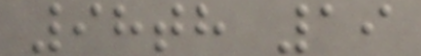98th 19
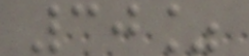30%
